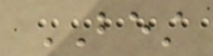BEST
